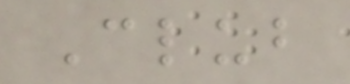Club
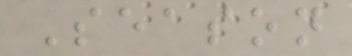Season
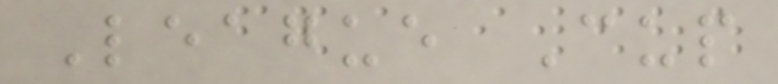League Cup
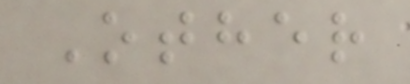Other
